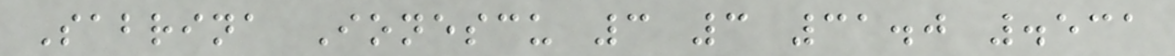Sabrina Ionescu 3 3 31.0 .531
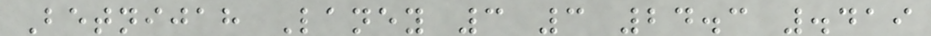Betnijah Laney 3 3 24.3 .419
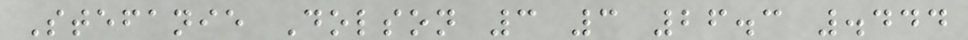Stefanie Dolson 3 3 26.3 .444
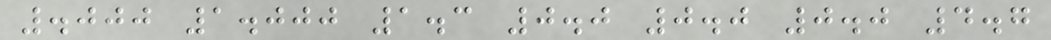.000 1.000 1.3 0.0 0.0 0.0 4.7
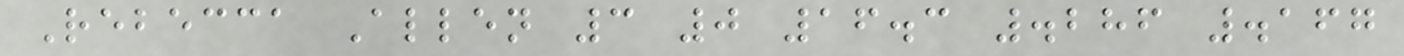Rebecca Allen 3 0 16.3 .286 .167
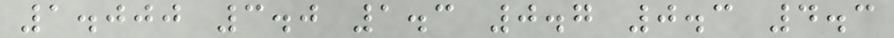1.000 3.0 1.3 0.7 0.3 4.3
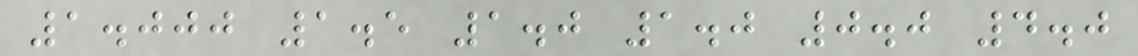1.000 1.5 1.0 1.0 0.0 4.0
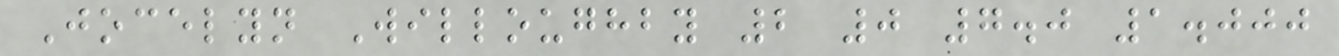Jocelyn Willoughby 2 0 7.0 1.000
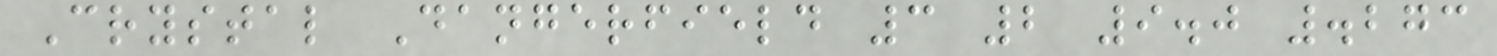Crystal Dangerfield 3 2 9.0 .273
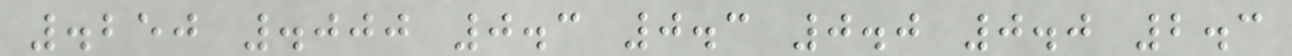.250 .000 0.3 0.3 0.0 0.0 2.3
